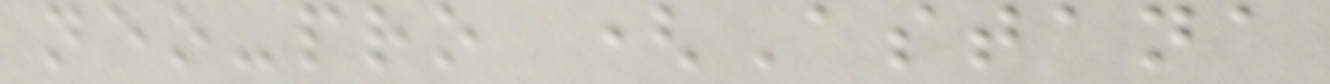neo-pro (Astana
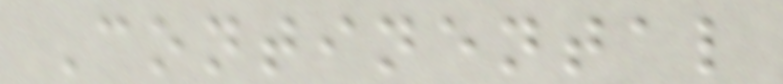Continental
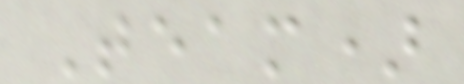Team)
